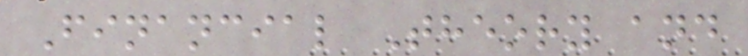Financial Theory and
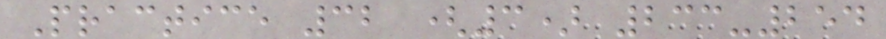Practice 32 (3) 233-254
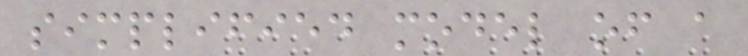simplified model of a
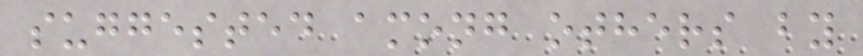suggested among others by
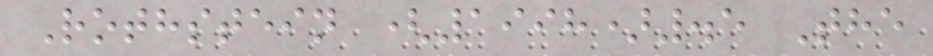Rothstein (1998).5 The
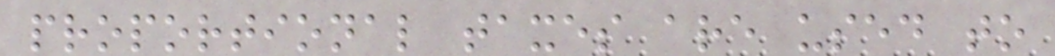proportional taxes are used to
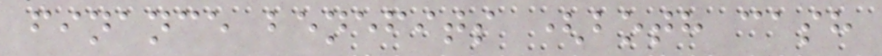finance benefits (both cash
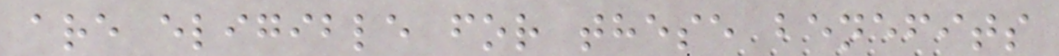are eligible for these benefits
